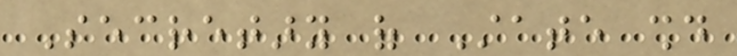Secretary of State should
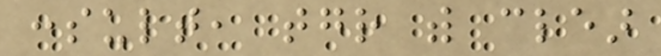consult, together with clear
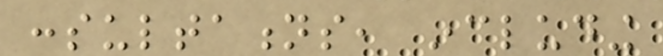consultations, including
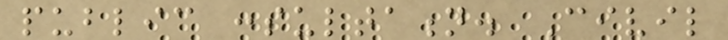public consultation. Civil
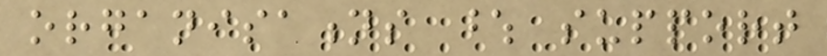organisations whose support
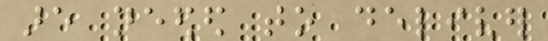are needed to deliver
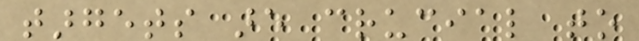targets are crucial to
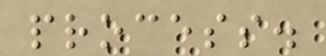process.
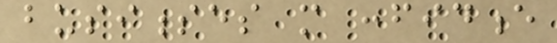businesses more confidence
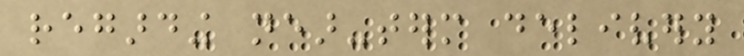regarding near-term delivery
